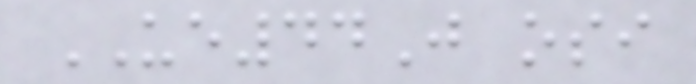UE44J osi
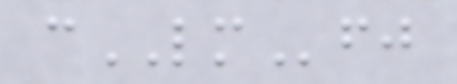cLMfj
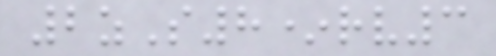2zS8*rv3
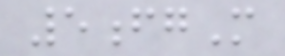5fgM
